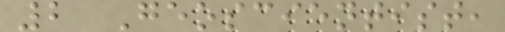2 Geoscientist,
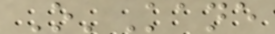O'Kane
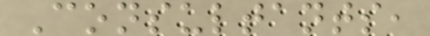Consultants,
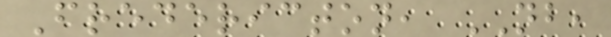Fredericton, NB,
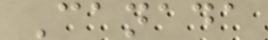Canada
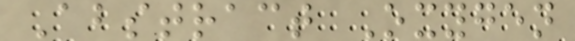Abstract Oxygen
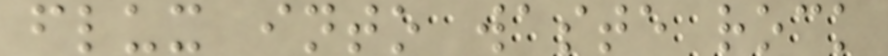flux into waste rock
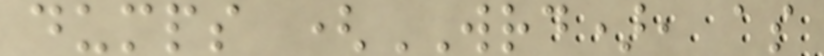dumps (WRD), as
